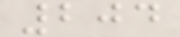204
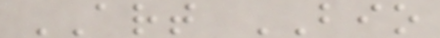ART BIO
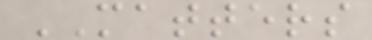MATTERS
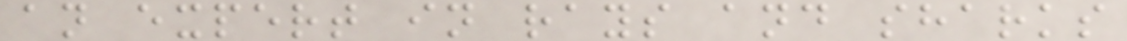an expert in rays and sharks
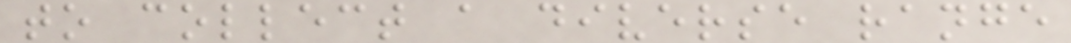to collect a diverse range
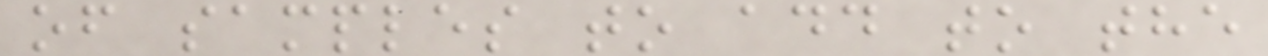of samples to add to the
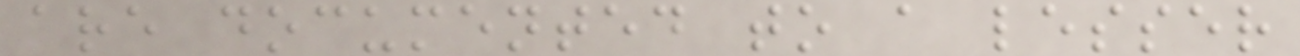are documented to a lesser
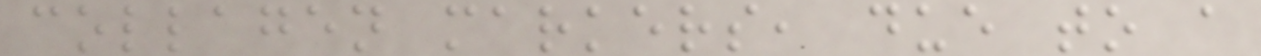collagen markers, due to a
